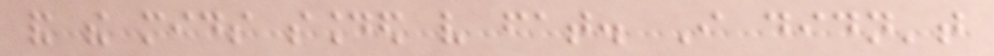and the mids sounded very fat. I didn't
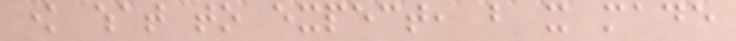know what to expect, but it made
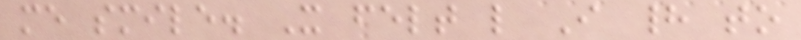me smile. It felt like I had to
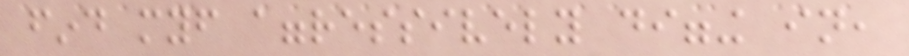find myself aggressively digging in,
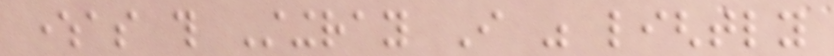whereas this Stingray I was lightly
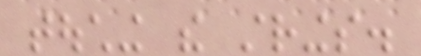touching the strings.
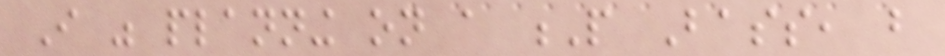I was planning on a P Bass, but
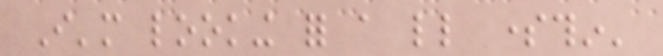I'm looking for a little somethin'
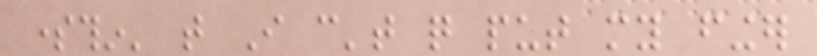somethin' that I can't quite put my finger
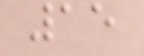15
